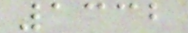1332
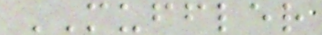MUFFLER
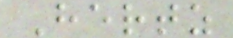Hertz
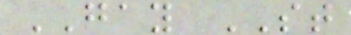GAY ST
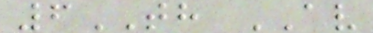6TH AV
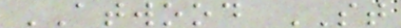ATWOOD ST
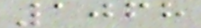1068
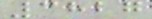3827
